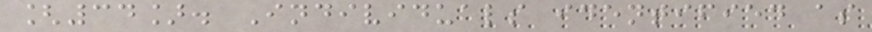[34]. Individuals identified as
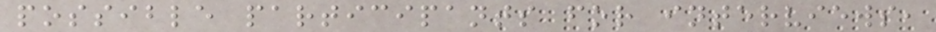possible participants for interviews,
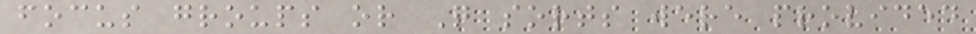focus groups or Q sorts were provided
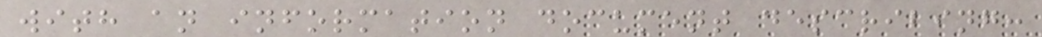with an information document describing:
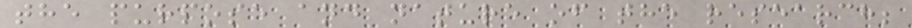the purpose and nature of the research;
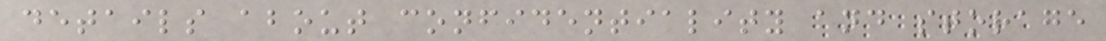details about confidentiality and storage
